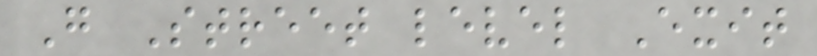G Street level Exit
